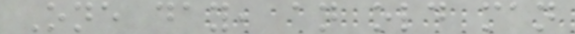One day, an old man
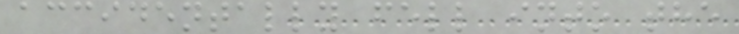accidentally fell into the
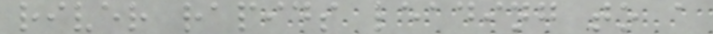river rapids leading to a
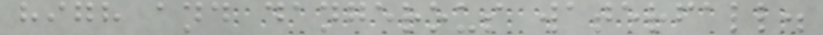high and dangerous waterfall.
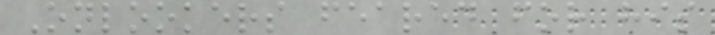Onlookers feared for his
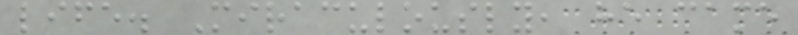life. Miraculously, he came
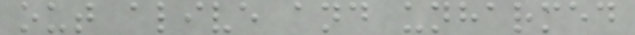out alive and unharmed
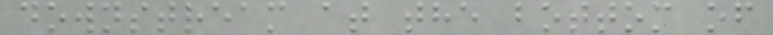downstream at the bottom of
